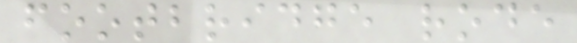footbridge rode
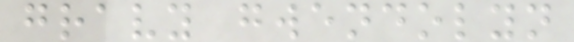gravy gwendolyn
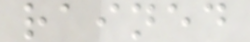rained
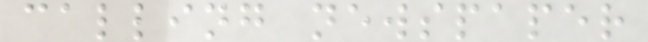calling newspaper
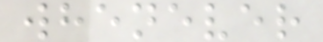whenever
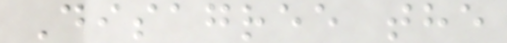Disagree the
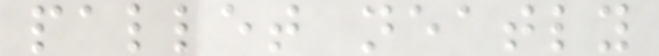pallet neatly
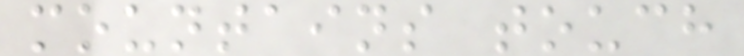mountains touch
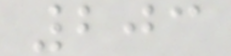203
